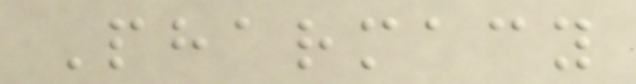Pharmacy
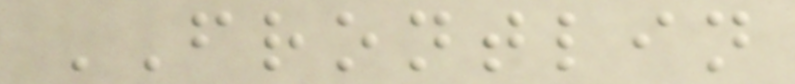FRONTLIN
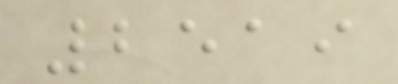2519
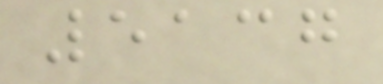5137
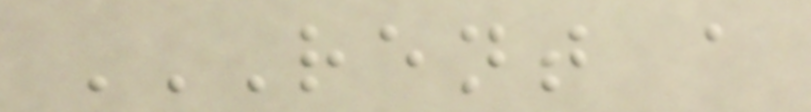RENT A
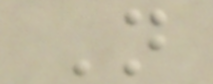N
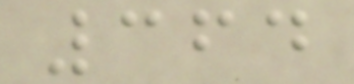364
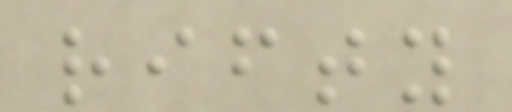rifty
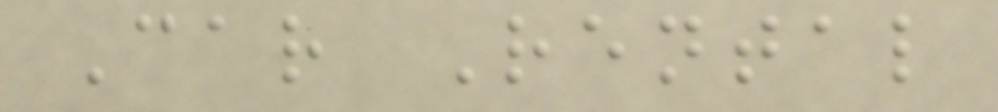Car Rental
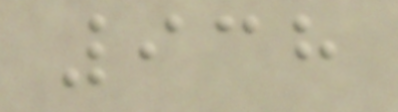938
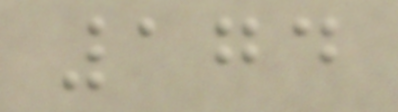174
